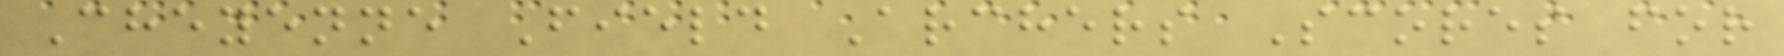Cheyenne Field Archers Scores for
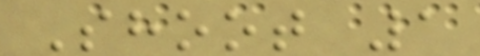Shoot 1
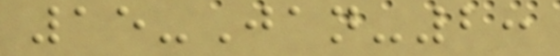15-Jan-2:
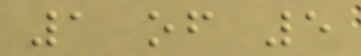1 of 5
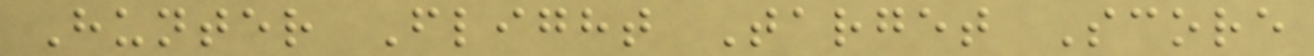Hunter Flight Target Score
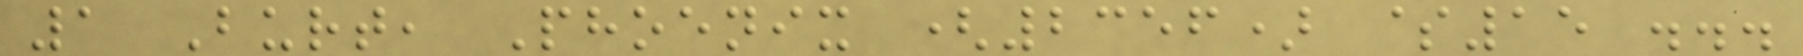1 Burt, Phoenix (2356) $15 ...
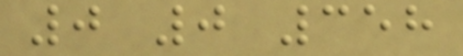0 0 358
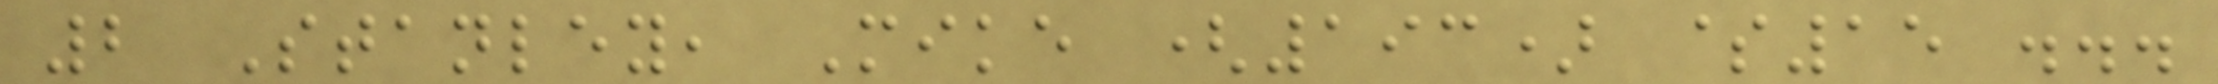2 Stanley, Mike (193) $15 ...
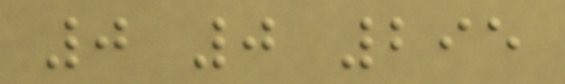0 0 295
